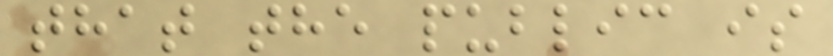that the public is
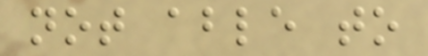not able to
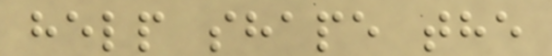help shape the
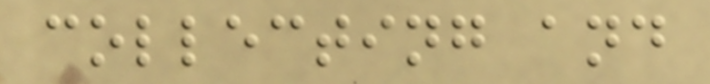collecting and
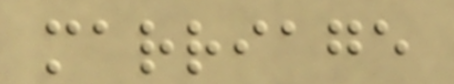marriage
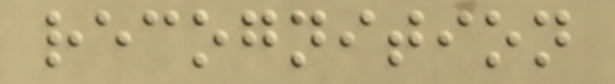recognition
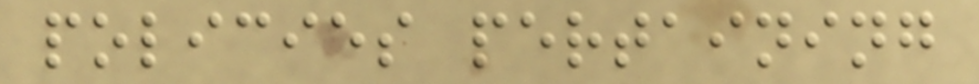policies pertaining
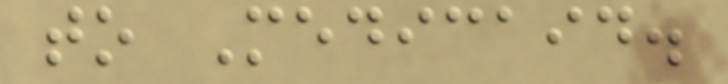to Medicaid.
